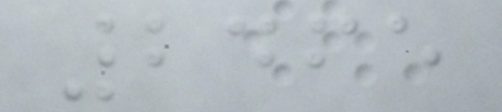2465
